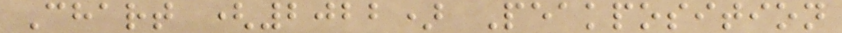Chart (2022) Peakposition
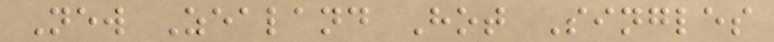New Zealand Hot Singles
